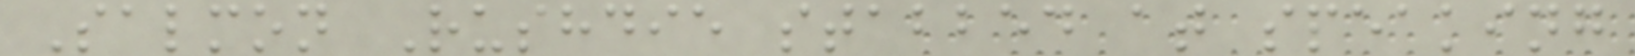Salmon Rushdie stabbed at speaking
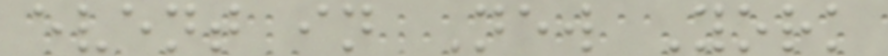event in New York
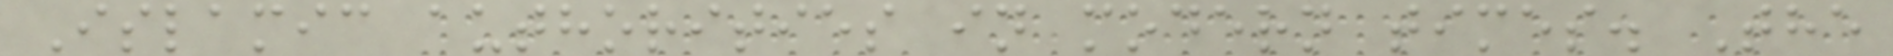Islamic authorities in modern times. The
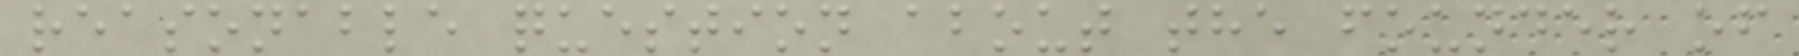reasonable question about the founder of
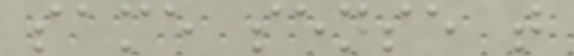same sense t
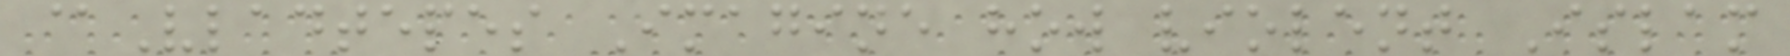@Vladtepes Imagine how violent Islam
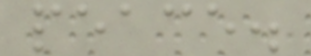peace.
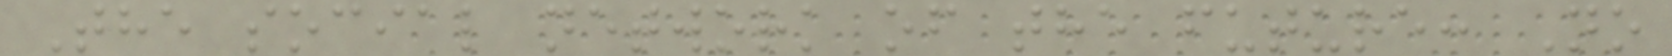The social network of the future: No
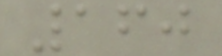160
